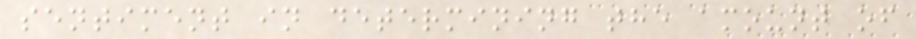sentiment in determining the amount of
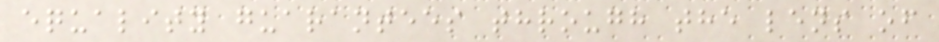equality guarantees through the lens of
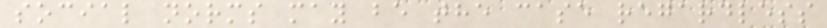social norms may be the case regardless
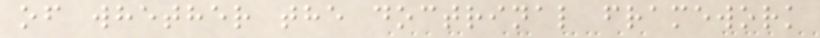of whether the doctrinal framework
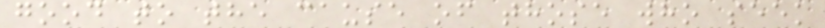good to the cause of those who seek
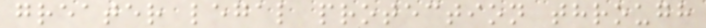greater legal protection through
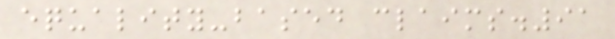equality-based claims.91
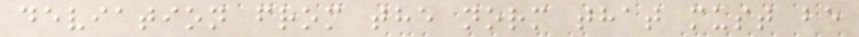deviation from the norm that must be
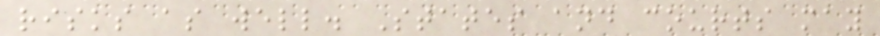risks as well. States and courts may
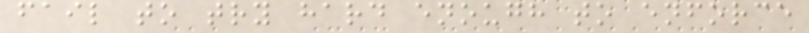fail to try hard enough to enforce
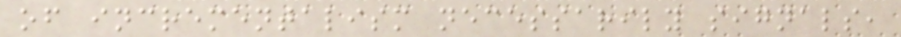of incrementalism necessarily signals,
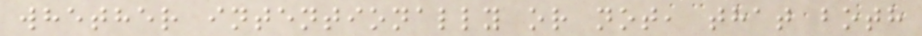whether intentionally or not, that both
